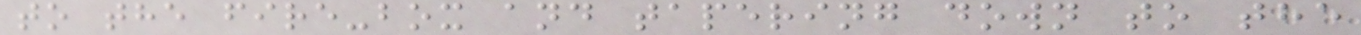to the fire-box and tapering down to the
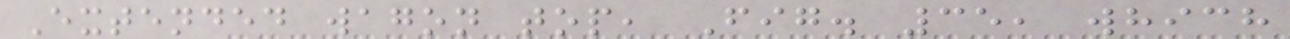Extended wagon top, Fig. 35, which
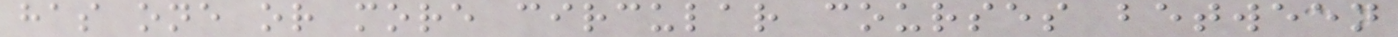has one or more circular courses between
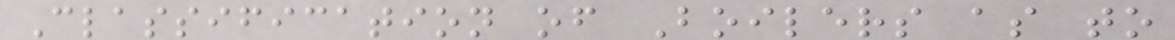Classification of Boilers as to
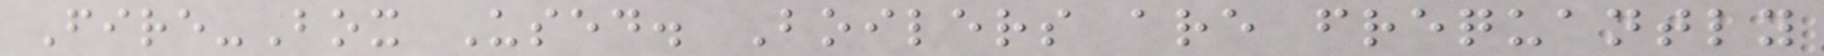Fire-Box Used. Boilers are frequantly
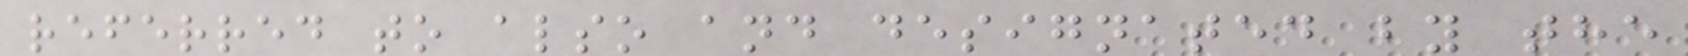referred to also and designated by the
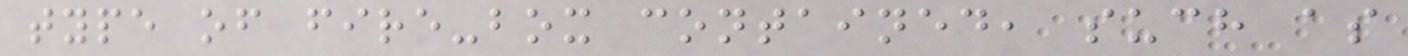type of fire-box contained, such as
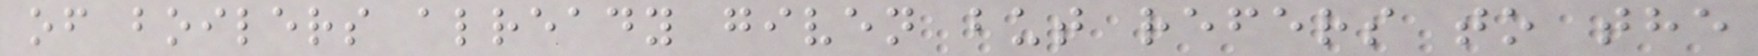of boilers already given but refers to the
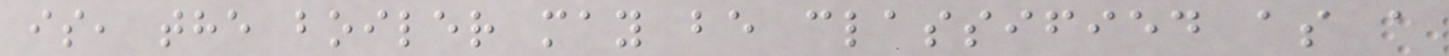is, the boiler may be classified as a
